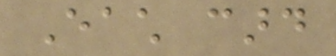Each card
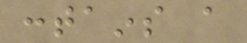contains a
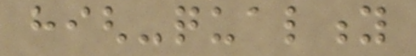high-quality
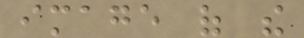image of the
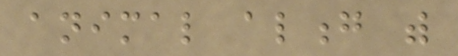animal along with
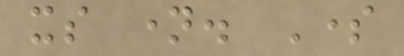its name. Some
